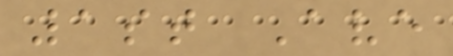1st Ave
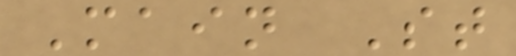Main St
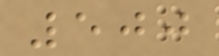500
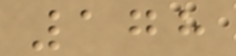178
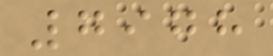7978
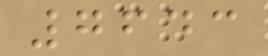7643
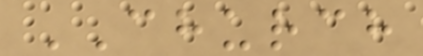CHURCH
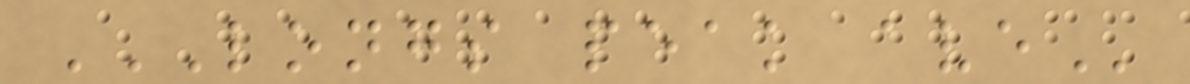LONGS PEAK AVE
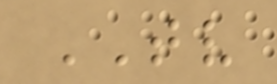TV
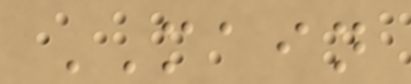MAIN
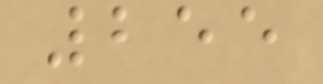255
